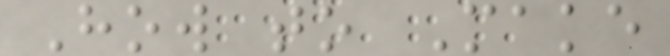How to Make
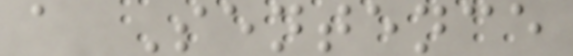a Sentence
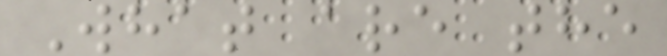What are the
